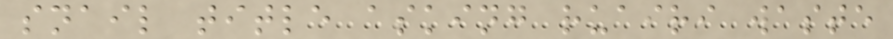snail title asking ruairi waste
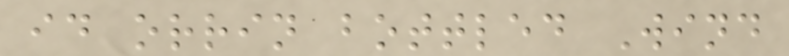id orrin bottled Wind
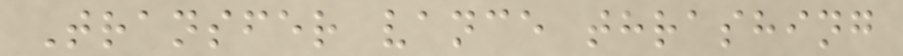Transfer vance thrashing
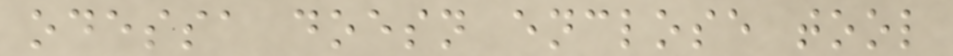odessa doesn enclose tool
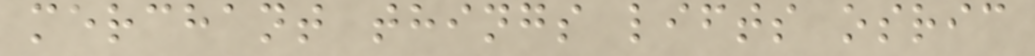merchant things lifts osric
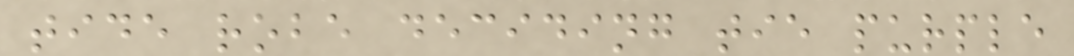tide robe deciding tie purple
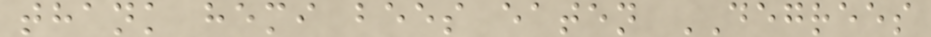thank hemi bees eaten DEGREES
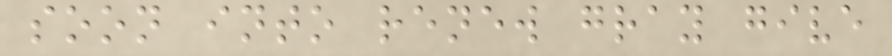soon into renew gray give
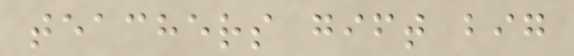teachers gift big
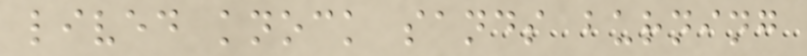lived knock sands burning
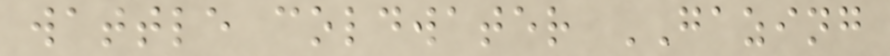wattle coldwater GAZING
